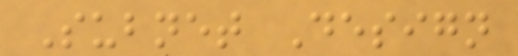Subnet Design
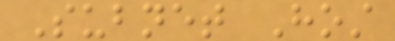Subnet Host
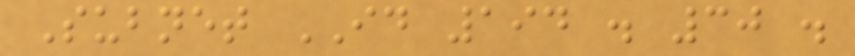Subnet ID 194 . 30 .
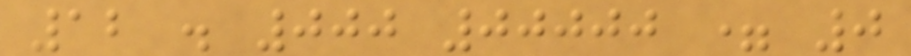12 . 000 00000 = 0
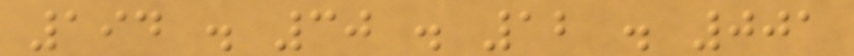194 . 30 . 12 . 001
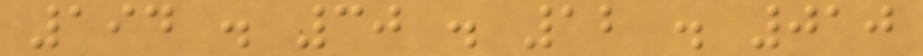194 . 30 . 12 . 010
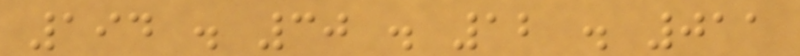194 . 30 . 12 . 011
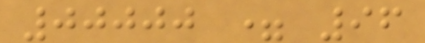00000 = 96
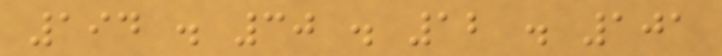194 . 30 . 12 . 101
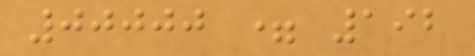00000 = 192
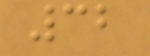32
